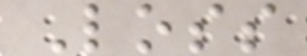Loss
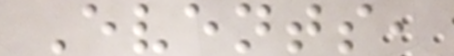Events,
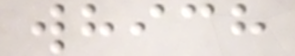which
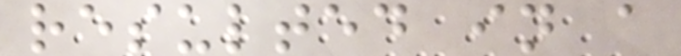resulted in a
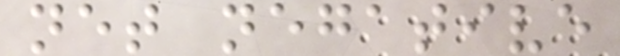net negative
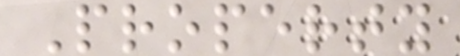Property
